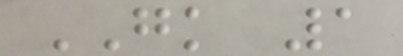GK 1
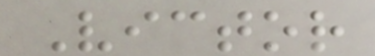Victor
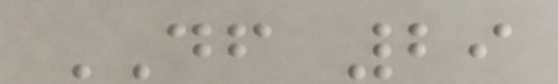DF 29
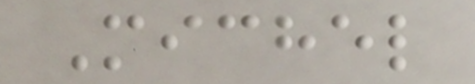Michel
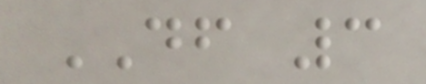DF 3
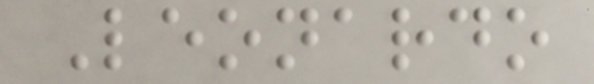Leonardo
